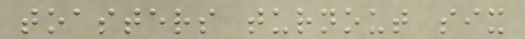toasters turnout six
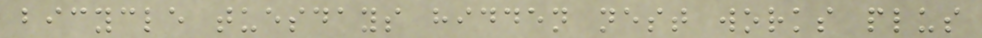bicycle tuesdays hidden nest works plus
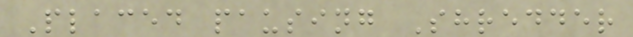Placed pausing Shredder
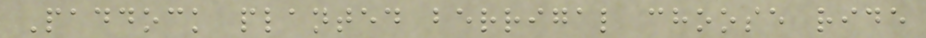Paddock planted berrigal choose ride
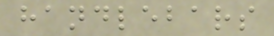handlebars
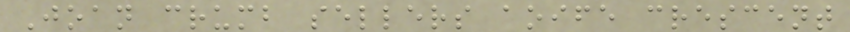Joan crumb sellers aoife crescent
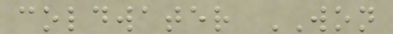coldwater WON
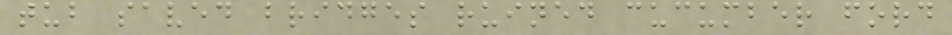tub saved bridges ruined cucumber ford
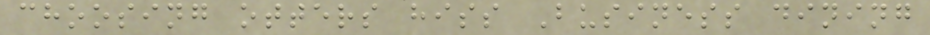choosing otters hiss Business dining
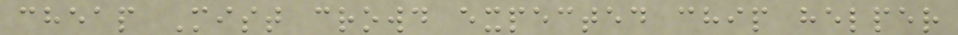cheap Mist crowd expected chip helper
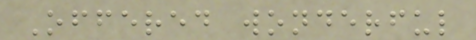Offered wonderful
